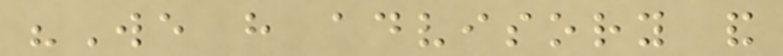"We have advisory and
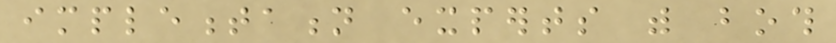implementation experts with both
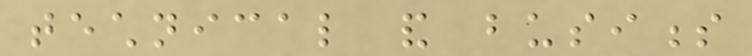technical and business
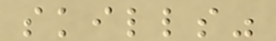skills"
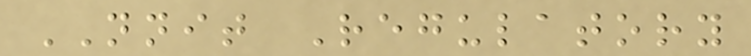NNIT Regulatory
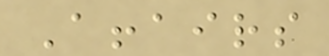Affairs
